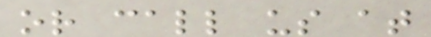or call us at
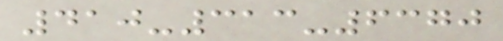410-313-6370
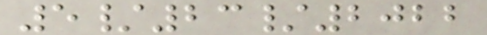5/23/2022
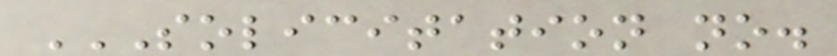SOLICITATION NO.
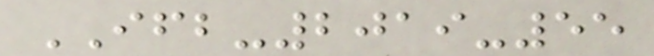IFB-2019-55
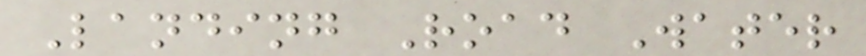Landing Road Water
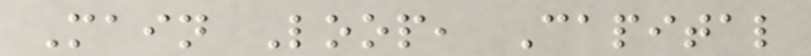Main Loop, Capital
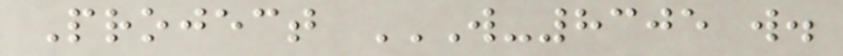Project W-8305 W.
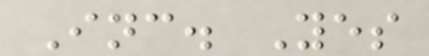Inc. Yes
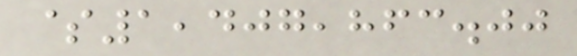$1,407,863.00
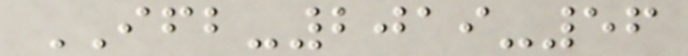IFB-2019-56
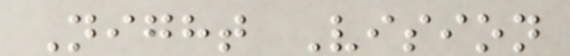Night Vision
